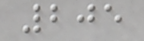205
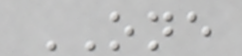ONE
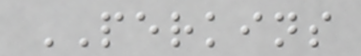PERKINS
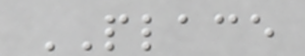PLACE
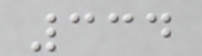334
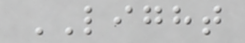LIGHT
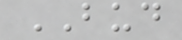BUD
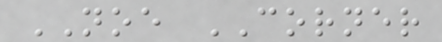NOE CORNER
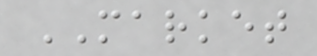MARKET
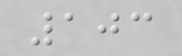103
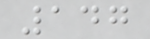147
